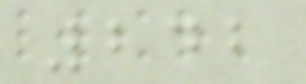242
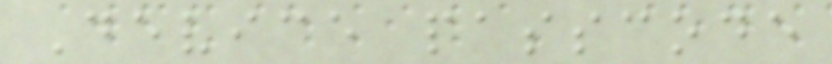Device passcode
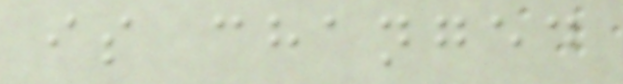is changed
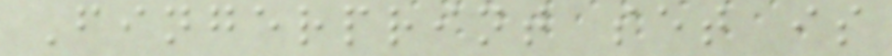Fingerprint set is
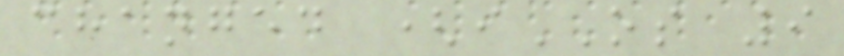changed (iOS 9
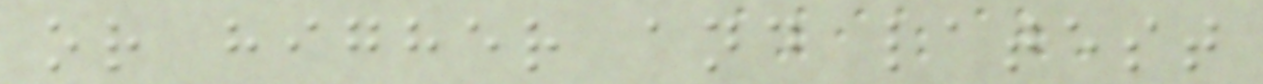or higher and latest
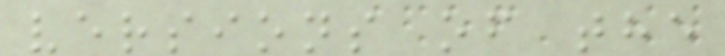versions of the
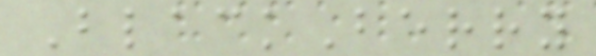BlackBerry
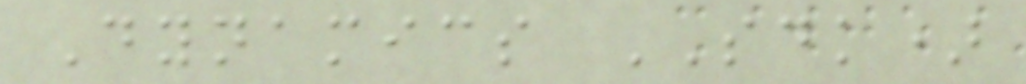Dynamics SDK)
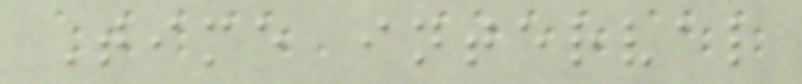Time interval
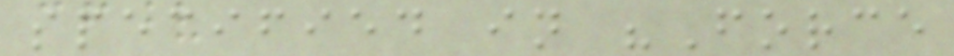specified in "Force
